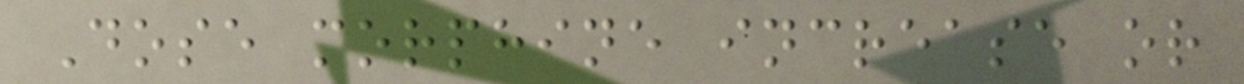Dose morphine increase or
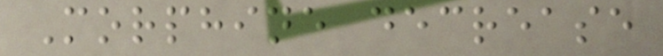Morphine decrease
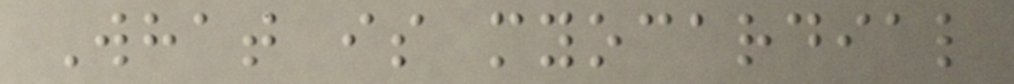What is myocardial
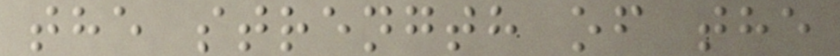the strength of the
